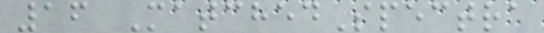16 MatchedSpectra
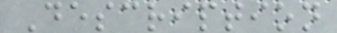Description
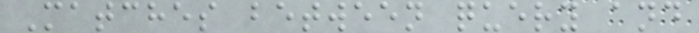Matches between query and
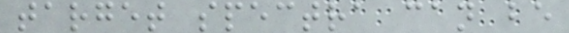target spectra can be
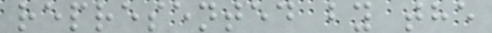represented by the
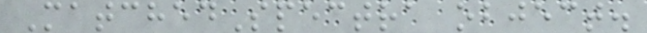MatchedSpectra object.
